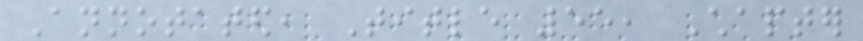Annotated, Title 55, Chapter
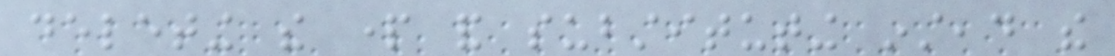deleting the part and substituting instead the
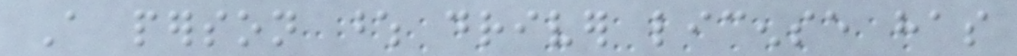A person whose driver license has
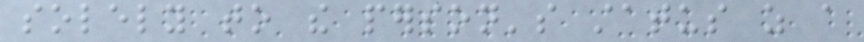solely to the person's status as a
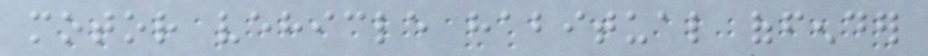motor vehicle habitual offender
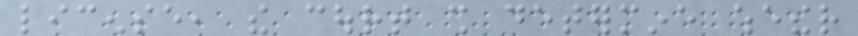license, the court shall determine whether
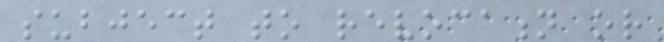subject to revocation or
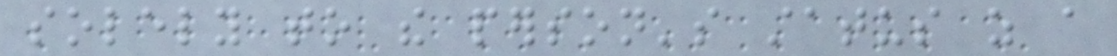solely to the person's status as a
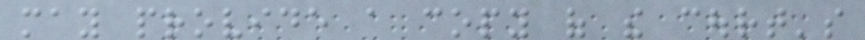may provide a copy of the court's
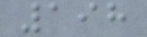198
